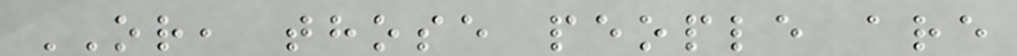OR, those people are
